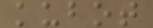kubot
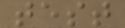test
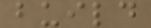build
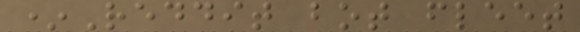*Reddit bot fleet
